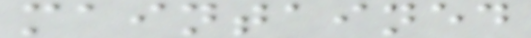maintained
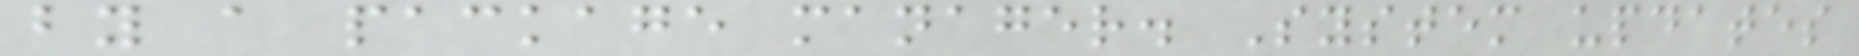by a package manager. System updates
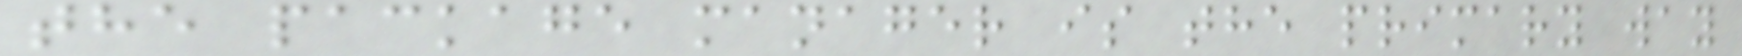the package manager is the primary way
